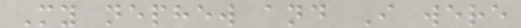My nephew and I were
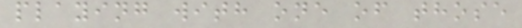playing with one of those
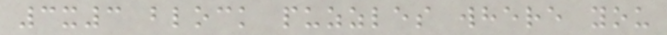3x3 block puzzles where you
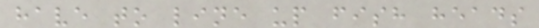have to line up fish heads
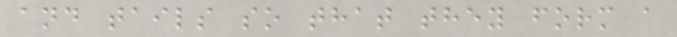and tails so that they form a
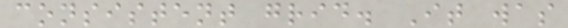consistent grid. It was
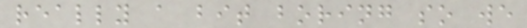really a bit boring so we
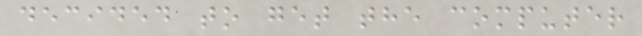decided to get the computer
